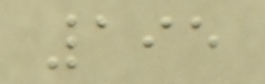195
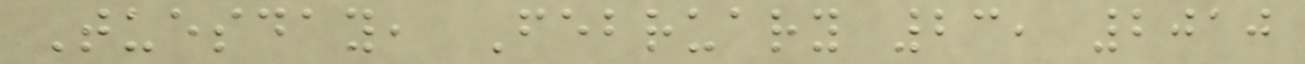Tuesday, February 23, 2010
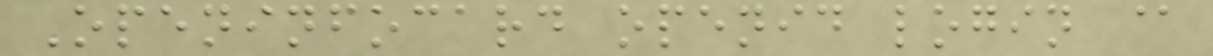Openinfocard openid login @
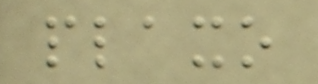plaxo
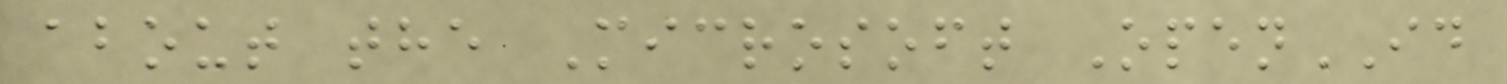about the Microsoft OpenID
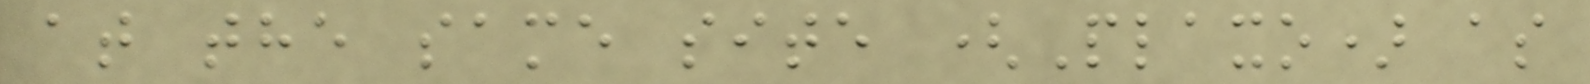at the same site (Plaxo) as
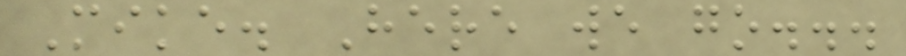Mike. Here we go...
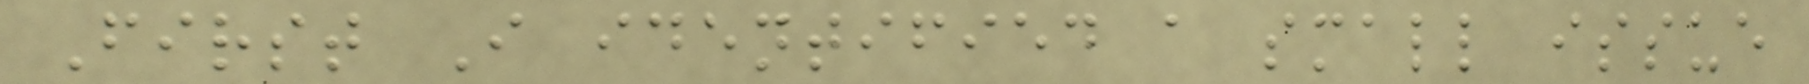First I identified a small issue
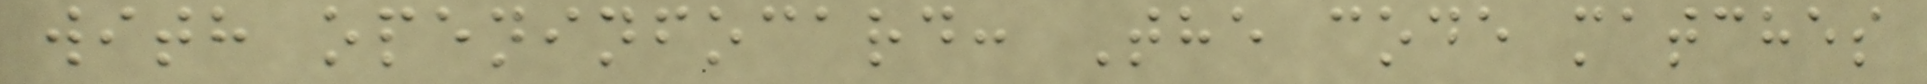with openinfocard: The code matches
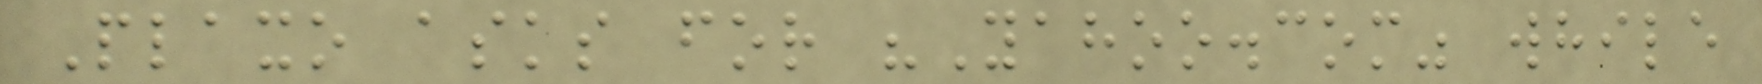Plaxo asks for "Yahoo.com" while
